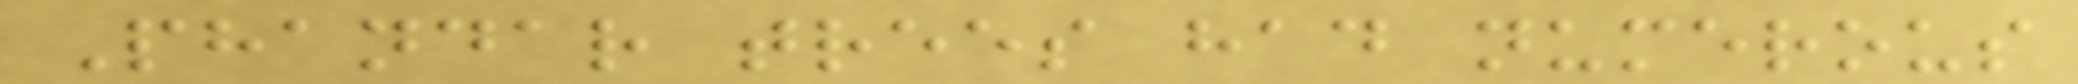Phandar trees had numerous
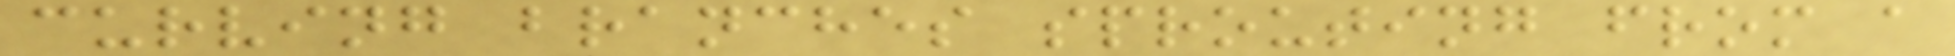curving branches sprouting from a
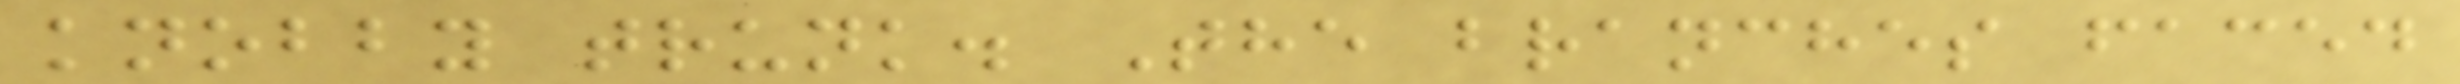knobby trunk. The branches faced
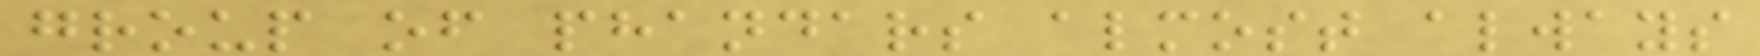group of phandars almost always
